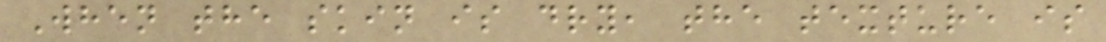When the skin is dry, the texture is
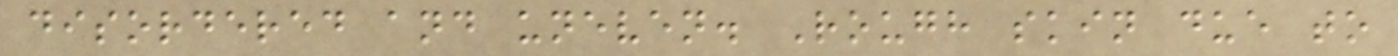disordered and uneven. Rough skin due to
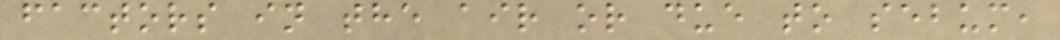factors in the air or due to sebum,
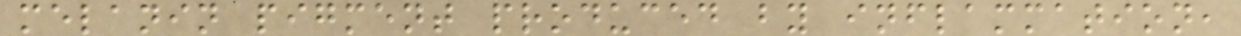melanin pigment produced by inflammation,
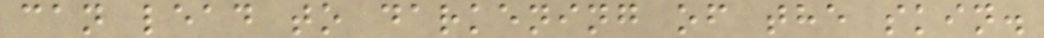can lead to darkening of the skin.
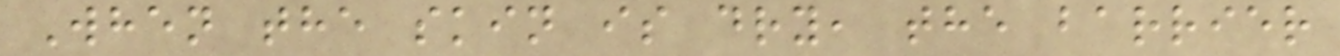When the skin is dry, the barrier
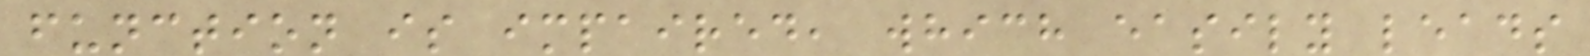function is impaired, which easily leads
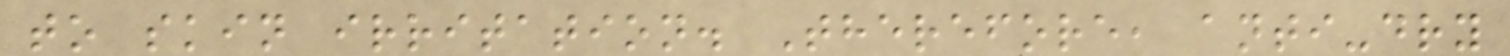to skin irritation. Therefore, anti-dry
